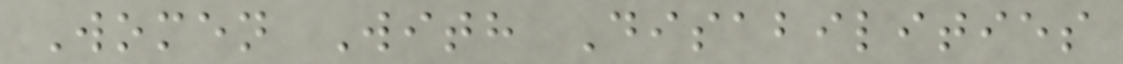Women With Disabilities
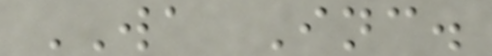WA Inc.
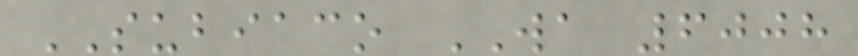SUBIACO WA 6008
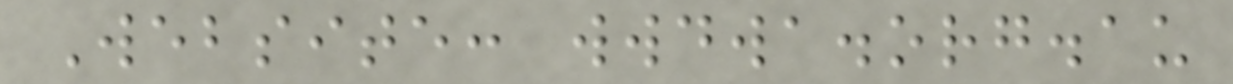Website: wwdwa.org.au
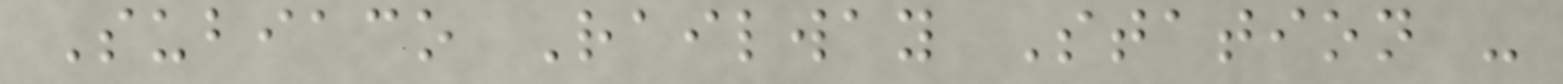Subiaco Railway Station -
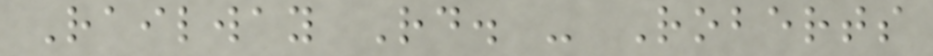Railway Rd. - Roberts
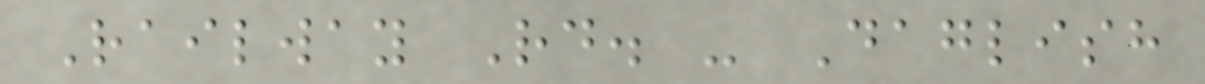Railway Rd. - Daglish
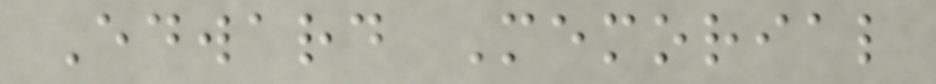Edward Memorial
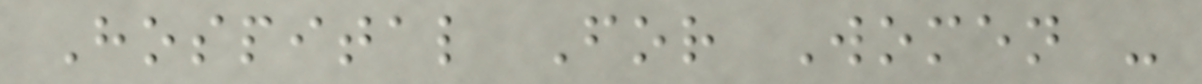Hospital For Women -
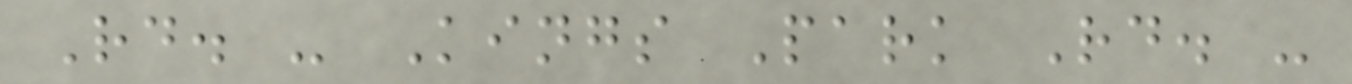Rd. - Kings Park Rd. -
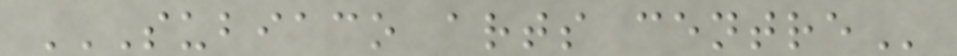SUBIACO ARTS CENTRE
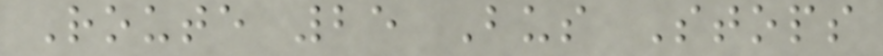Route 25 Bus Stops
